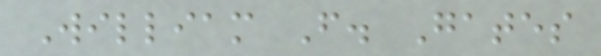William F. Gates
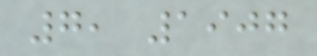7, 1907
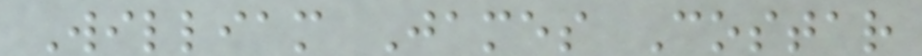William James Costar
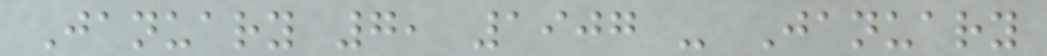January 7, 1907 - January
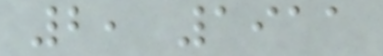2, 1911
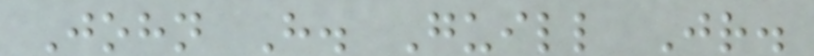John H. Guill Jr.
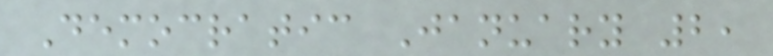Democratic January 2,
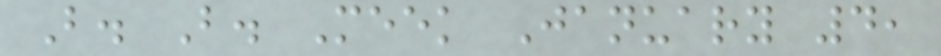B. B. Meek January 4,
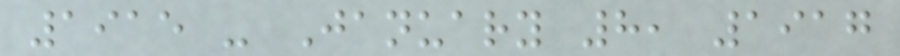1915 - January 8, 1917
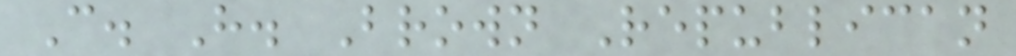C. H. Brown Republican
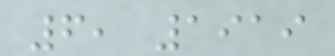6, 1919
